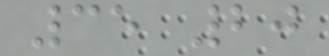35 20
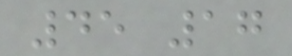45 17
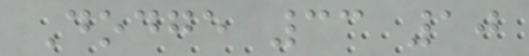Dodge 33 10
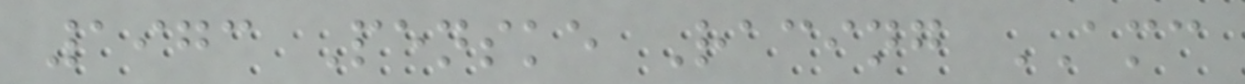1973 Penske Racing AMC
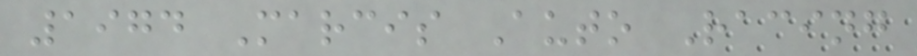1974 Marcis Auto Racing
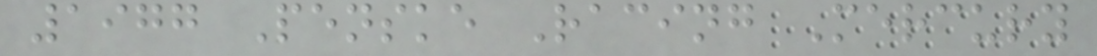1977 Penske Racing Mercury
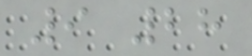9 28
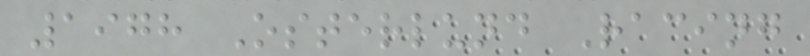1978 Osterlund Racing
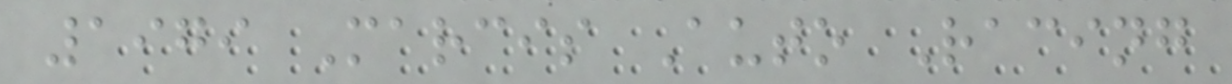1979 Marcis Auto Racing
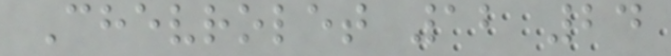Chevrolet 12 24
